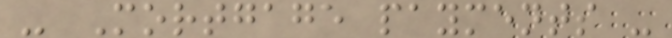- Mortgage payments -
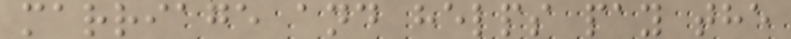marriage and helps pay the
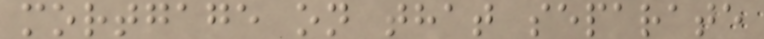mortgage on that separate
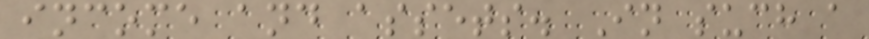income and assets. In such a
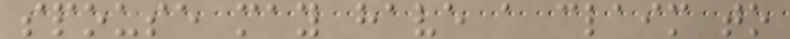spouse may have a claim to
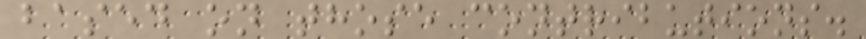based on those contributions.
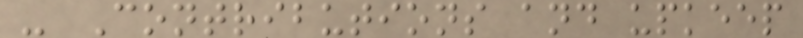- Contributions and upkeep
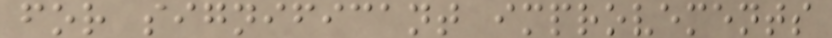for significant improvements
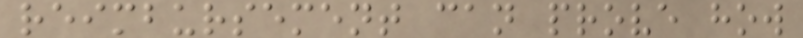reimbursement can prove how
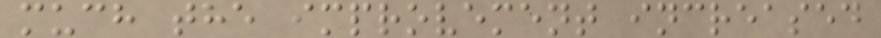much the improvement increased
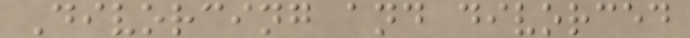Divorcing and divorced
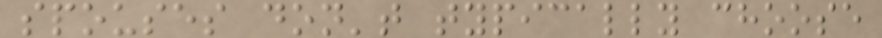spouses don't typically choose
